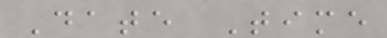Date Time
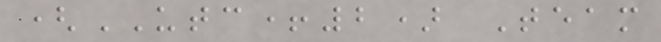(UTC+2) Team
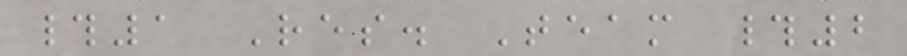#1 Res. Team #2
